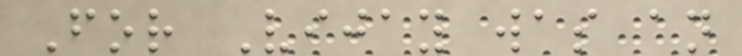For Vijay was an
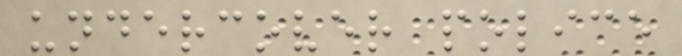undercover police
